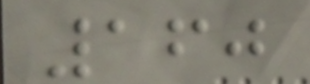160
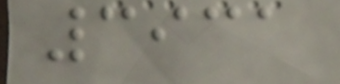3931
